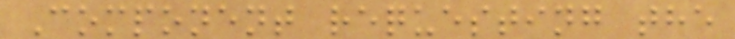Component requesting the
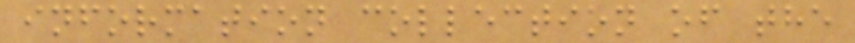information collection of the
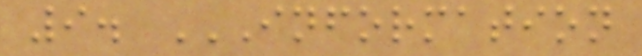9. INFORMATION
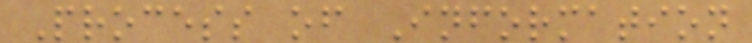Process of Information
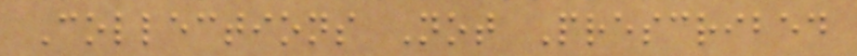Collections Not Prescribed
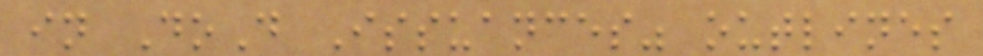in DoD Issuances" outlines
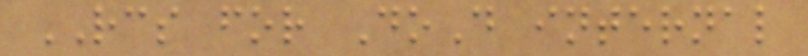RCS for DoD internal
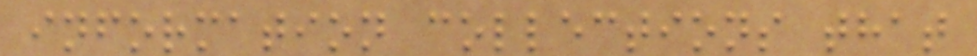information collections that
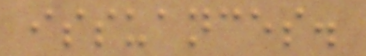issuances.
